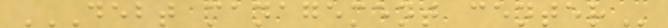DEBT MANAGEMENT CENTER
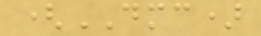(DMC)
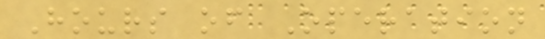Hours of Operation
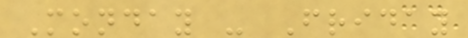Monday - Friday
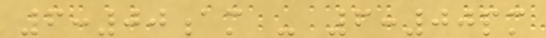6:00am - 6:00pm
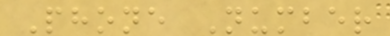Phone Number
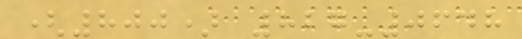(800) 827-0648
